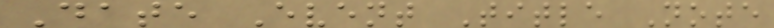Date Event Title Note
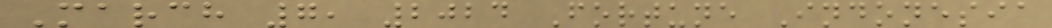March 7, 2024 Fortune Indonesia
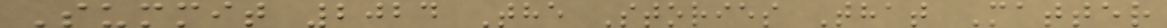Summit 2024 The Stories That Matter
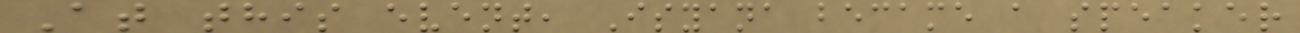At this event, Isyana became a speaker
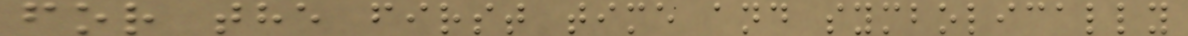for the first time and symbolically
